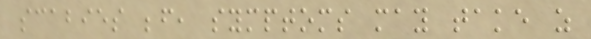scabies before, symptoms may take as
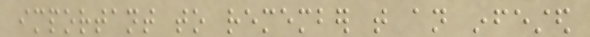important to remember that an infested
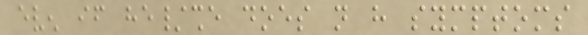even if he/she does not have symptoms
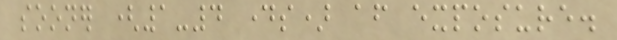sooner (1-4 days) after exposure.
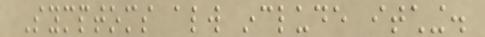Symptoms always include itching.
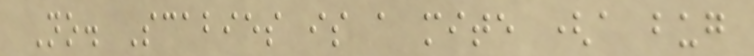No. Scabies is a mite (a bug
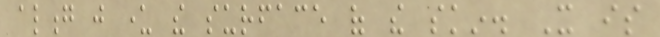along just under the surface of the skin. It is
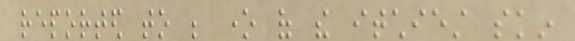reported to be one of the itchiest skin
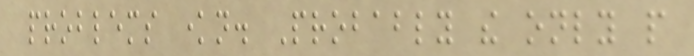problems known. Probably the only people
